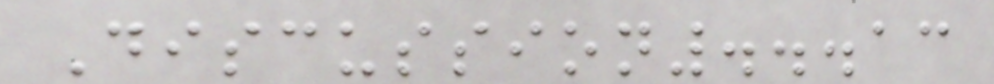Discussion...13
